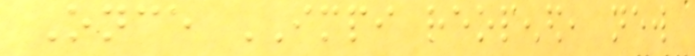Once IMPI reopened, new
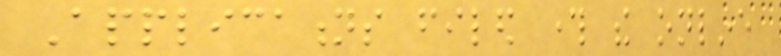Applications filed through the online
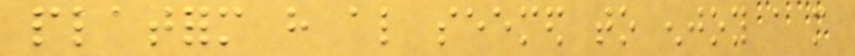platform have also seemed to enjoy a more
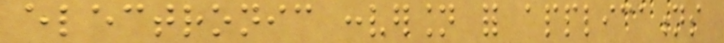electronic conversion for applications
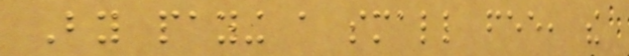By paying a small fee, the
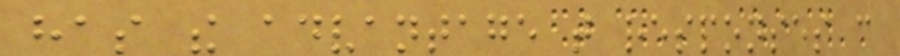has the advantage that responses can
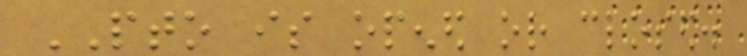PTO is opened or closed.
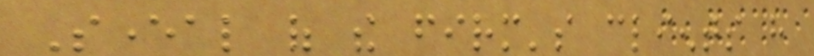Several of the firm's clients have
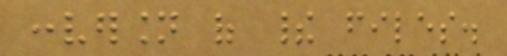conversion of their files.
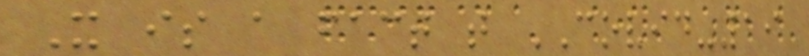It is a fact that COVID-19
